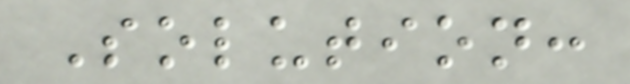Solution:
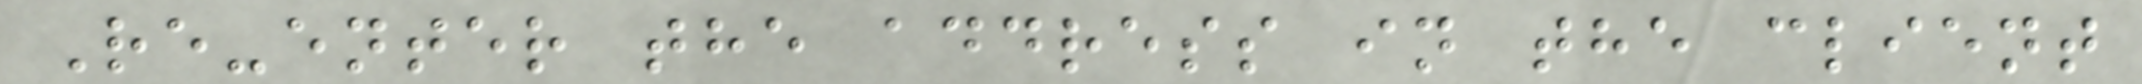Re-enter the address in the client
